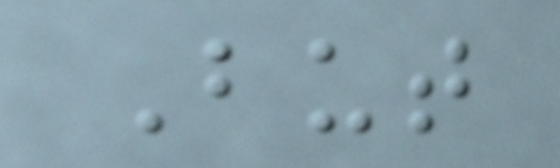But
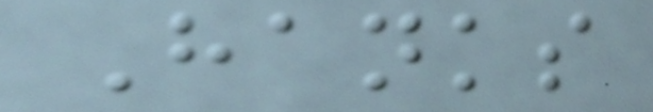Hanks
